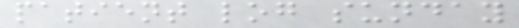patient log sunday
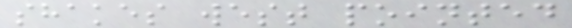shakes west pointed
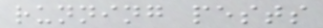running pests
